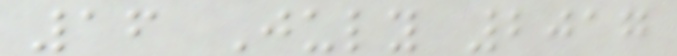16 July 2017
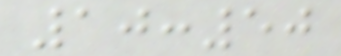10:50
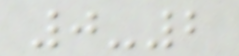0-2
